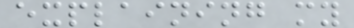explaining my
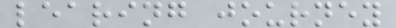learing journey
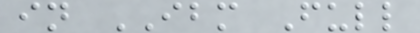in IBM Full
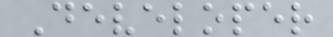Developer
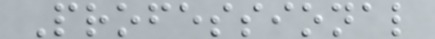Professional
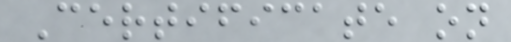Certificate on
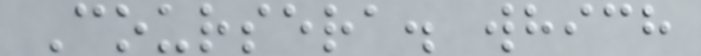Coursera. which
